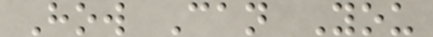How Can You
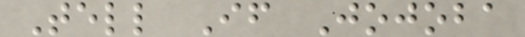Tell If Jojoba
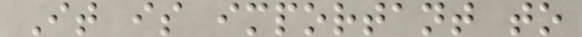It is important to
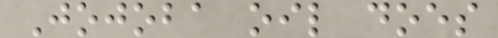Jojoba oil does
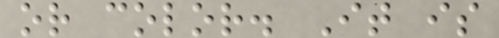or color. It is
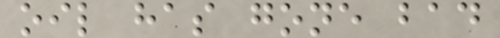oil has gone bad
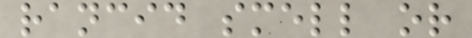rancid smell or
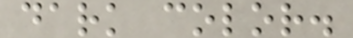dark color.
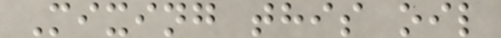Mixing this oil
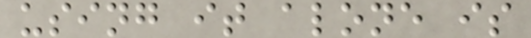using it alone is
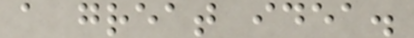a great idea.
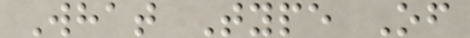What Type Of
